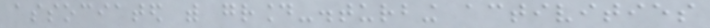associated with ground-disturbing activities
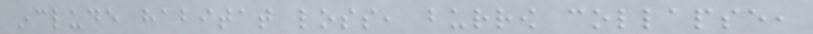include habitat loss, burrow collapse,
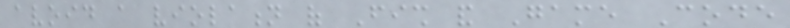avoid a violation of Fish and Game Code
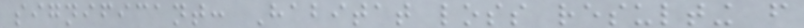significant: Habitat loss resulting from
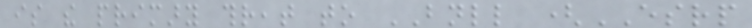is the primary threat to BNLL (ESRP
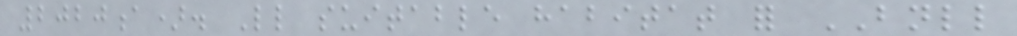2020a). Little suitable habitat for BNLL
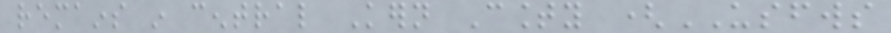remains in central Kern County (USFWS
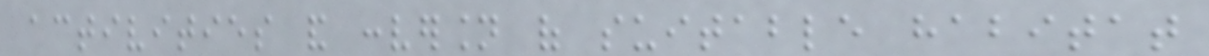activities and conversion of suitable habitat
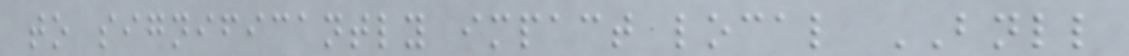to significantly impact local BNLL
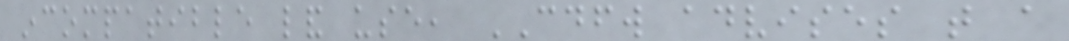incompatible land use, CDFW advises that a
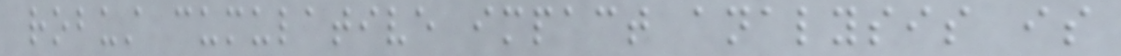robust cumulative impact analysis is
